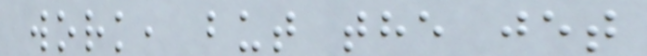work, but the jet
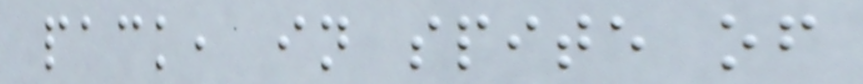pack, in spite of
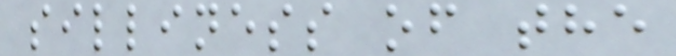silliness of the
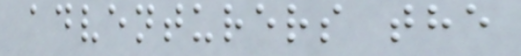adventurers the
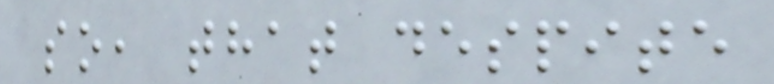so, that despite
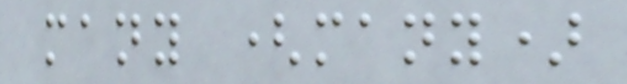many (many)
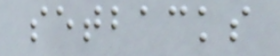setbacks
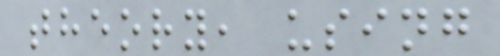theory, using
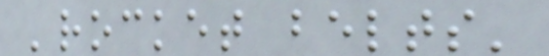'rocket belts'
